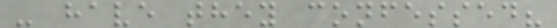- have they confessed?
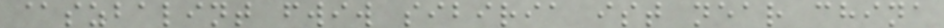@szbalint fwiw sibiria ist near china
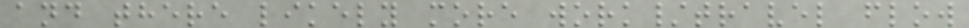and there likely more work/travel flow
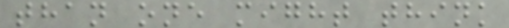than one might think
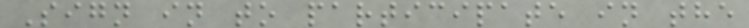Sign in to participate in the
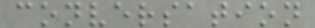conversation
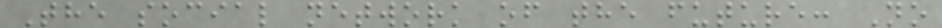The social network of the future: No
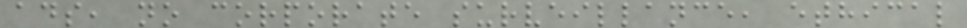ads, no corporate surveillance, ethical
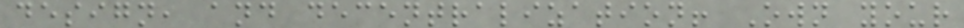design, and decentralization! Own your
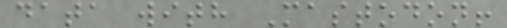data with Mastodon!
